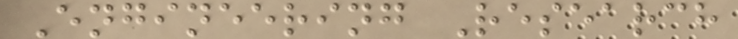Engineering Research
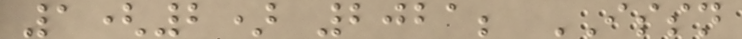1(2) 2021; ISSN
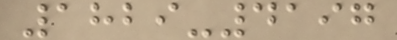1829-4197
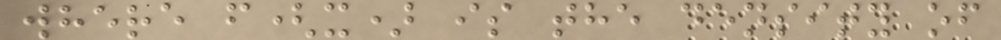where f(x) is the density of
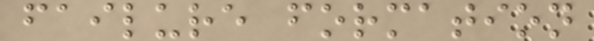failure formation
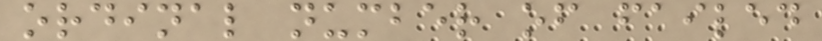ordinal number of failed
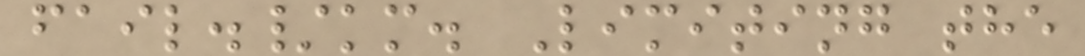fail./km. Limiting the
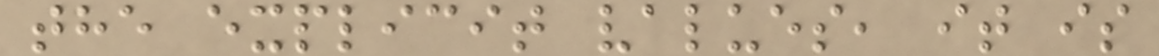the explicit values, it is
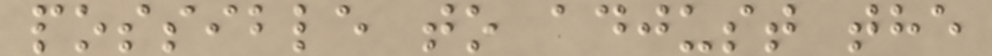possible to adjust the
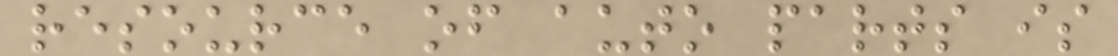resource of auto parts is
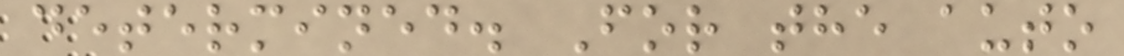determined. For the auto
